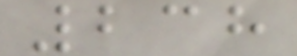238
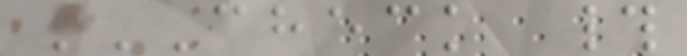CHECK #
